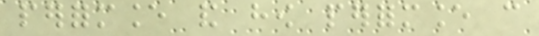performance and how performance can
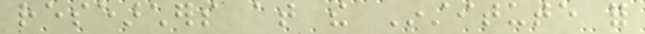researchers at the Institute for
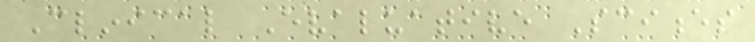Clinical Evaluative Sciences
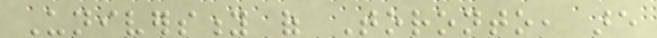University of Toronto, are
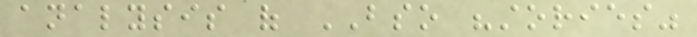analysis of BSO "stories"
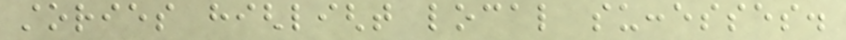stories highlight local successes.
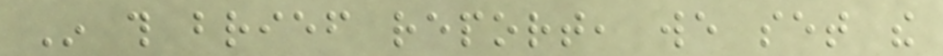In this brief report, we set the
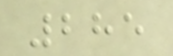285
